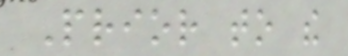Prior to the
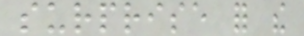surprise for the
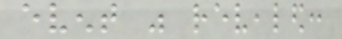event was revealed:
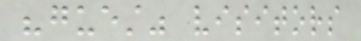"guest" visitors
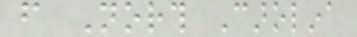from North Carolina
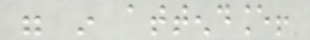were in attendance!
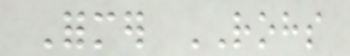Former ROHS
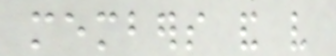members and very
